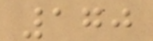170
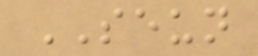SEUN
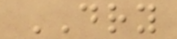DRY
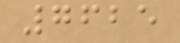7625
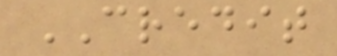CREDIT
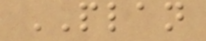PLAN
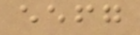eefg
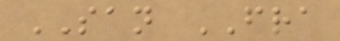SAN FRA
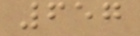657
